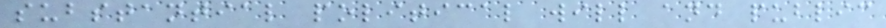substantial political will and public
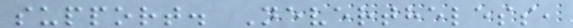support. Nevertheless,
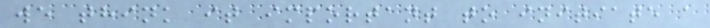we think it important to initiate a
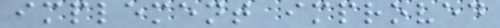implement improved
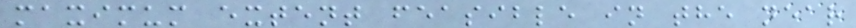maximum extent feasible in the near
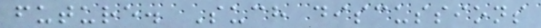future. Such discussions
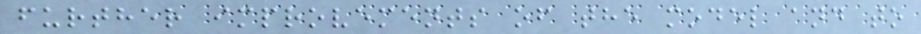further improvements of the model and to
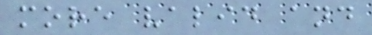more valid and
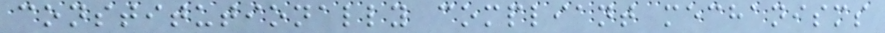constitutionally compliant mechanisms
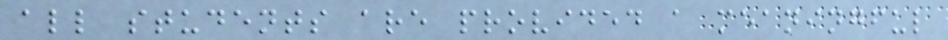all students are provided a meaningful
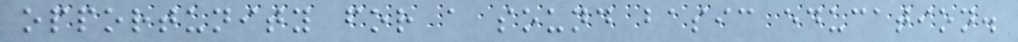opportunity for a sound basic education.
